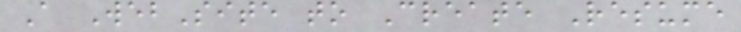A WebSite to Create Resume
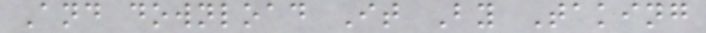And download It By Taking
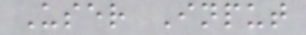User Input
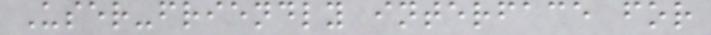User-friendly interface for
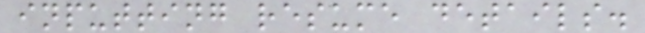inputting resume details.
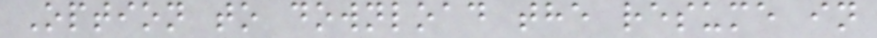Option to download the resume in
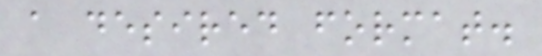a desired format.
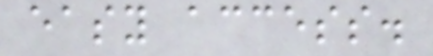easy access.
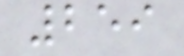259
